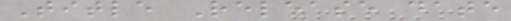Title Release date
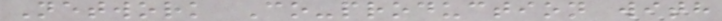Network Co-production with
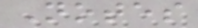Notes
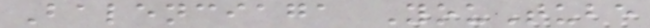Balenciaga YouTube
